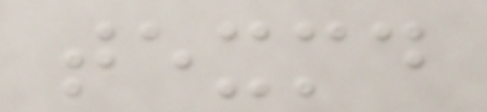texmd
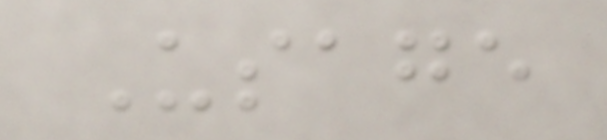Usage
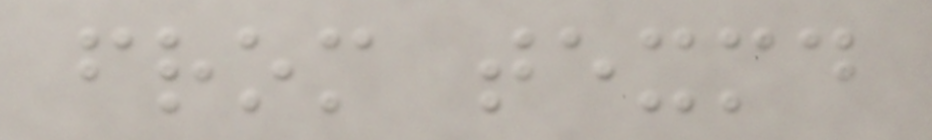from texmd
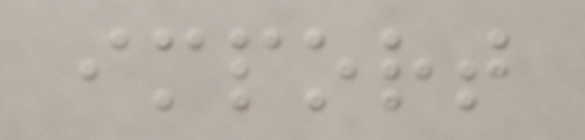import
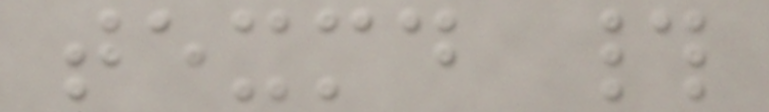texmd #
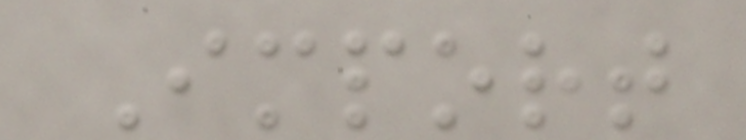Import
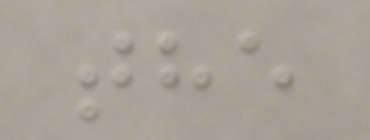the
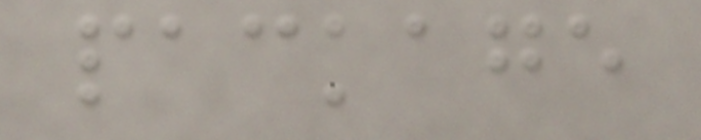package
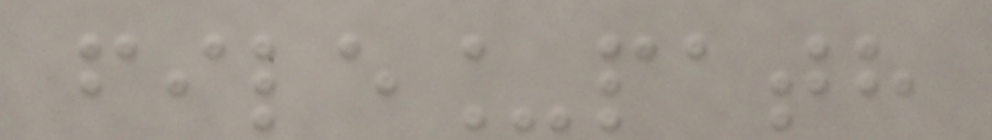file_path
